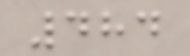484
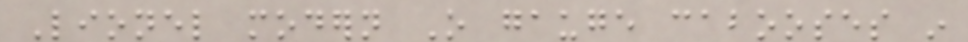Lionel modern O gauge cabooses in
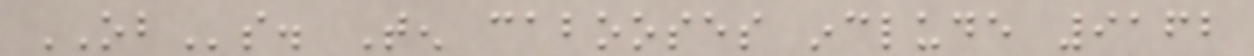OBs. Ten cabooses include 9162
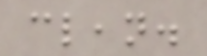clean.
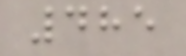485
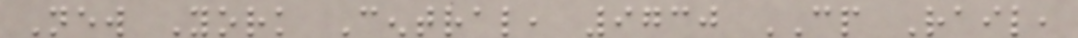New York Central, 9730 CP Rail,
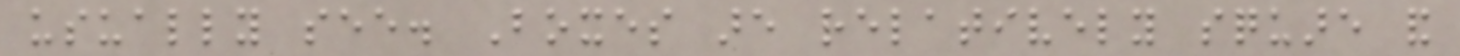usually see. Boxes are relatively square and
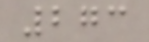273
